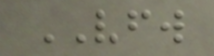VFW
